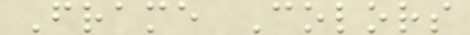Frame Colors
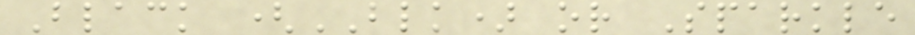Black (BLK) or Sparkle
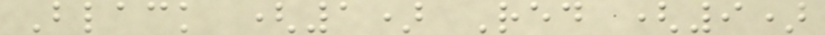Black (1) Red (9)
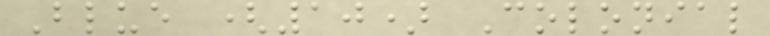Blue (10) Colonial
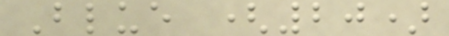Blue (20)
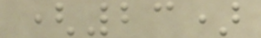(23)
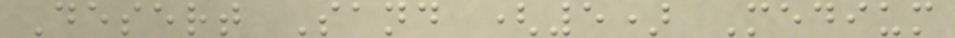Desert Sand (5) Medium
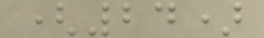(24)
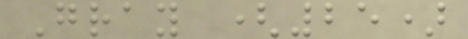Gray (25)
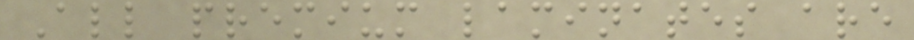All premium laminates are
